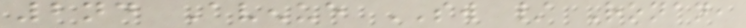2nd Avenue SW / Ronan,
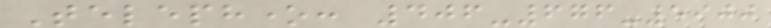Telephone: 406-676-5900
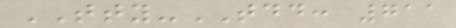TTY-TDD: 711
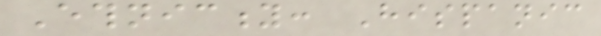Ethnicity: Hispanic
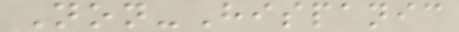Non-Hispanic
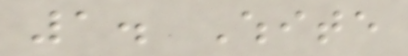1. White
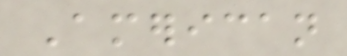American
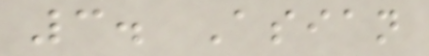3. Asian
